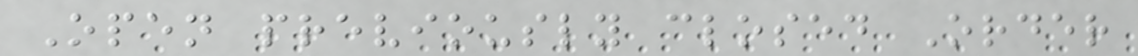Open previously closed Order
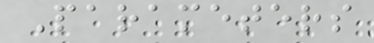Parameters
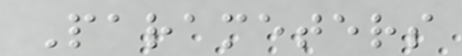Parameters
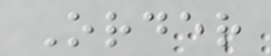Order
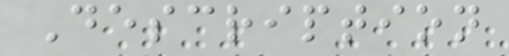Description
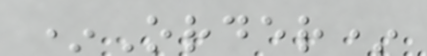*Order*
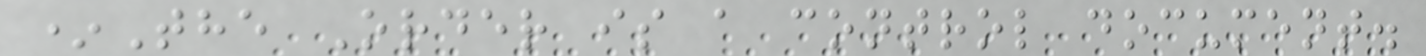*The Order is a control document.
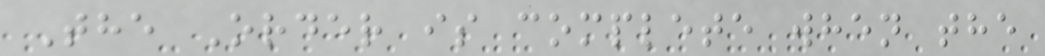The Order is complete when the
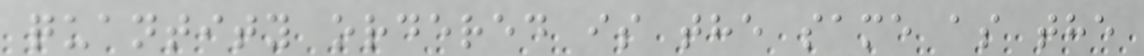quantity ordered is the same as the
